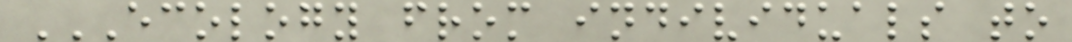ECOLOGY FROM INDIVIDUALS TO
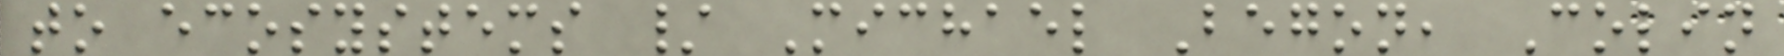to ecosystems / Michael Begon, Colin
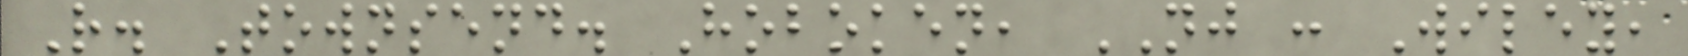R. Townsend. Hoboken, NJ : Wiley,
